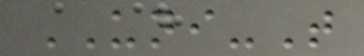UNI-T
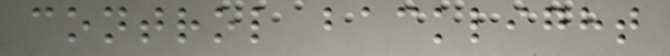control backlight
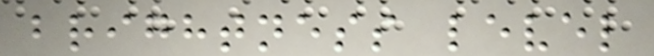brightness level
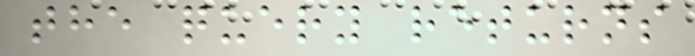the query returns
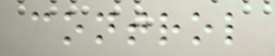control
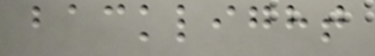backlight
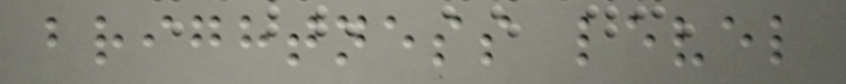brightness level
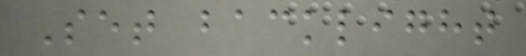Set backlight
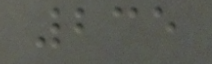235
